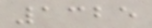1325
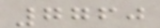7760
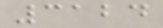3124
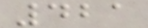421
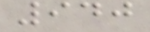940
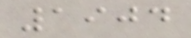1904
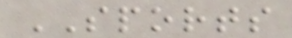SPORTS
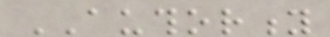AUTHORITY
